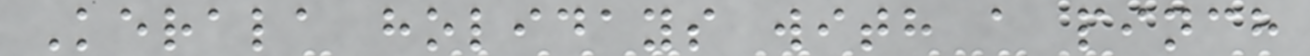Kerala holidays with a pinch
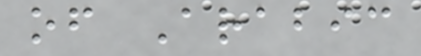of Arabic
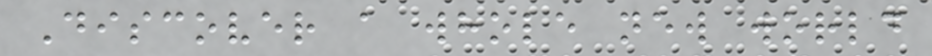Discover a whole new world
